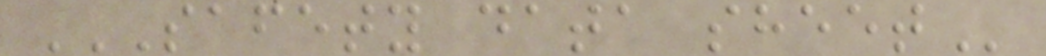SAFETY DATA SHEET
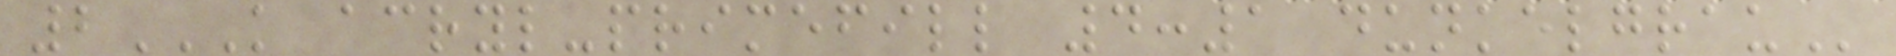2K ACRYL-PRIMEFILL 4:1 DUNKELGRAU
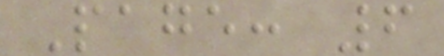Page: 6
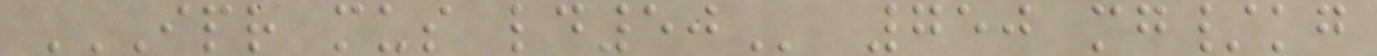IPR MUS LD50 750 mg/kg
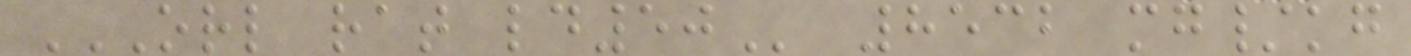ORL RAT LD50 8532 mg/kg
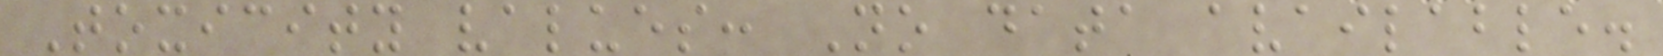Toxicity values: No data available.
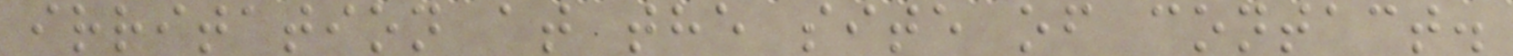irritation at the site of contact.
